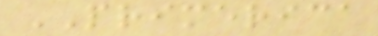PRIMERICA
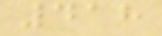418
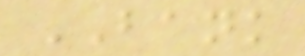BANK
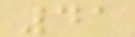41
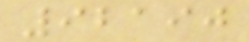92190
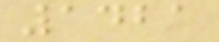1421
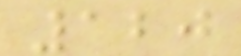120
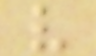v
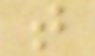t
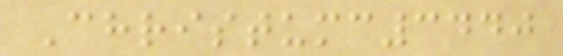Christumc3440
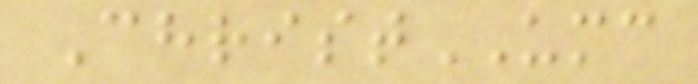ChristUMC
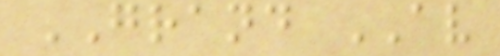GRAND AV
